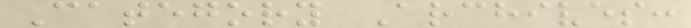Category Archives:
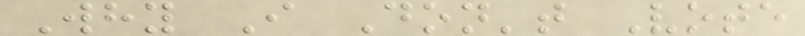Why I Don't Vote
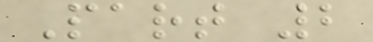Part 2
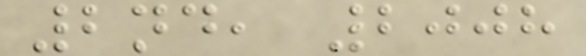2nd, 2008
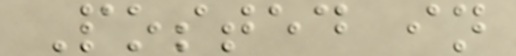Posted in
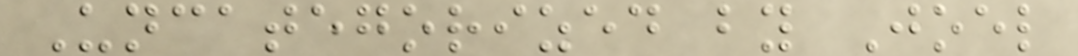Uncategorized by Joel
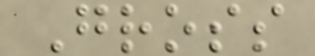Gross
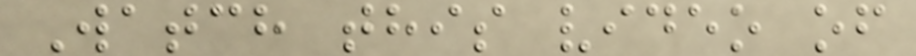Watch this video of
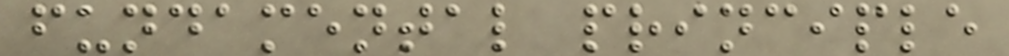fundamental principle
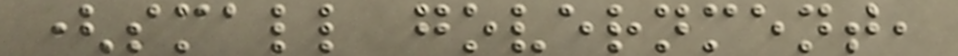(small government,
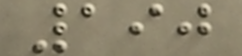190
